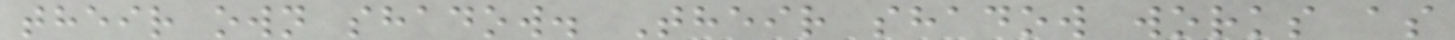their own shadow. Their shadow works as
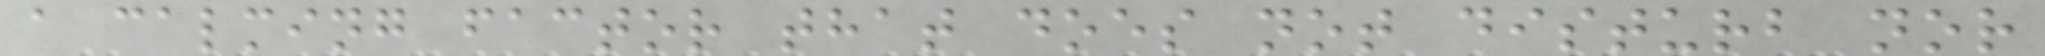a calming factor that does not disturb nor
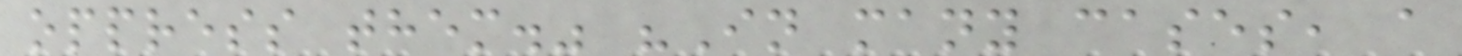oppress them." "In many cases, a
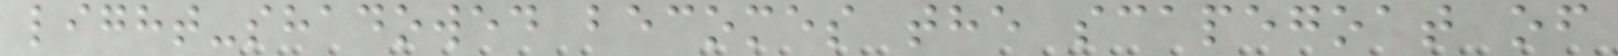light-shadowed becomes the scapegoat of
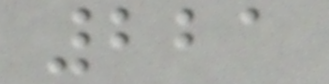221
